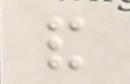and
